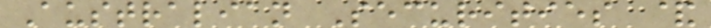Australian Securities &
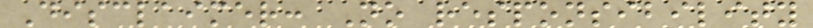Disclaimer: No responsibility
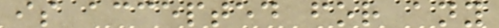is accepted for any
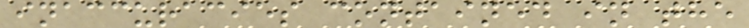inaccuracies contained in the
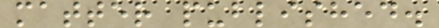matter published.
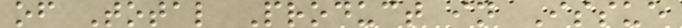of Total Product in Issue
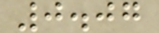0.07
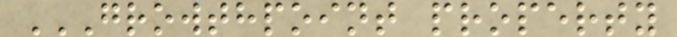GROWTHPOINT PROPERTY
